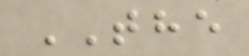THE
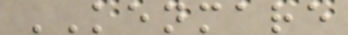KENMARE
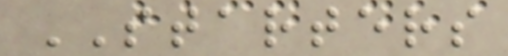STARTERS
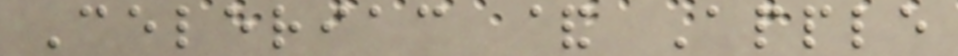Celeriac & Apple
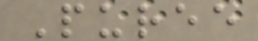Puree
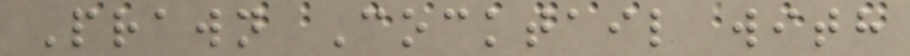Prawn Cocktail with
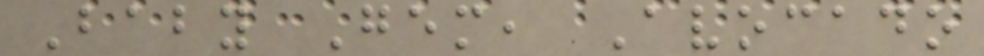Baby Gem, Avocado
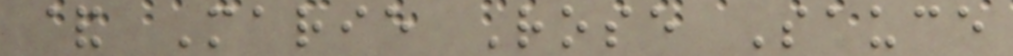& Marie Rose Sauce
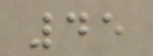45
